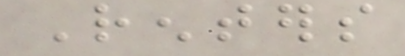Renters
